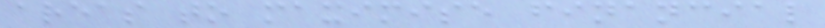areas to maximise financial
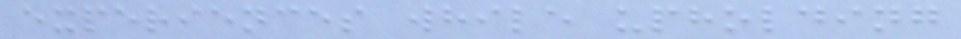experiences while upholding
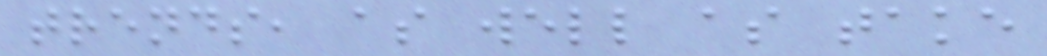trends, as well as take
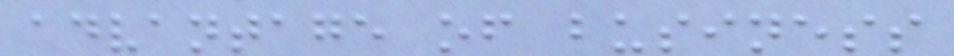advantage of business
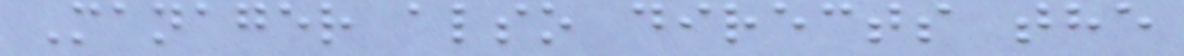Manager also directs the
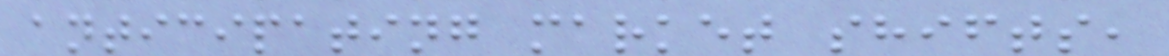anticipating market shifts,
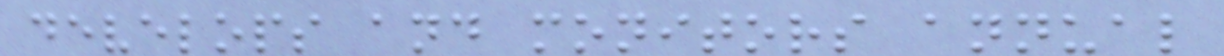develops and monitors annual
